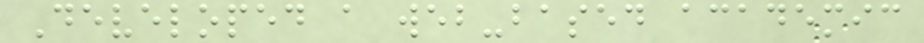Developed a web-based academic
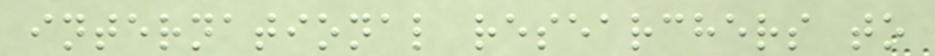international researchers to
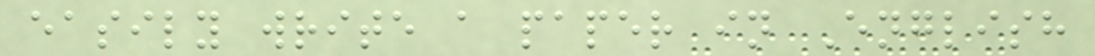easily write a paper in English
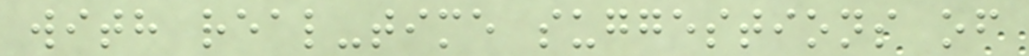with real-time suggestions of
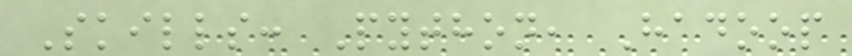Skills: Python, Hadoop
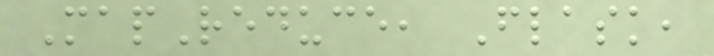MapReduce, Flask,
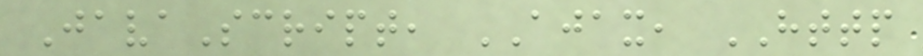JavaScript, AJAX, HTTP
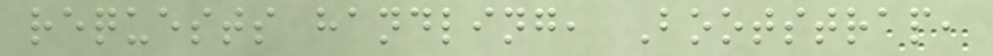requests handling, Bootstrap,
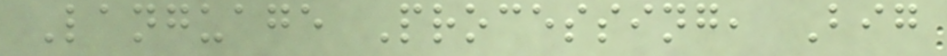Language Processing, Big
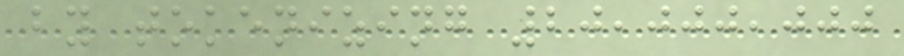by tokenizing 20,000,000
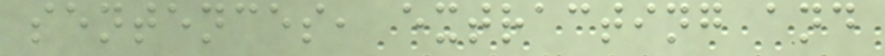sentences, extracting and
